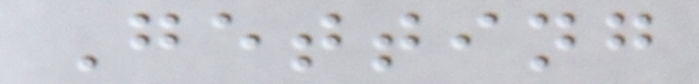Getting
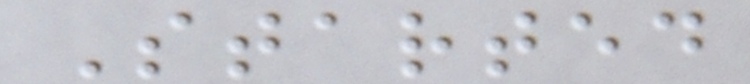Started
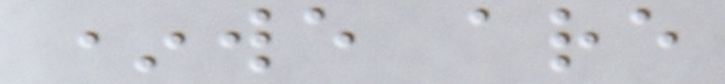*we are
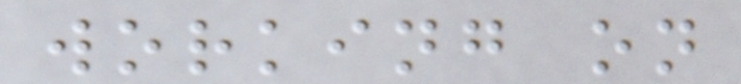working on
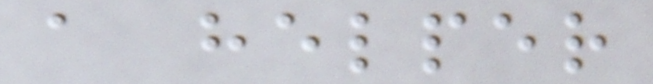a helper
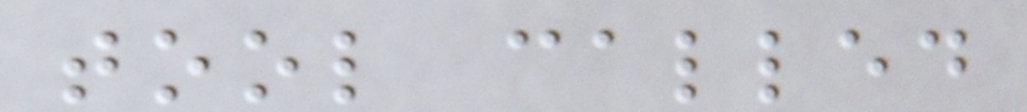tool called
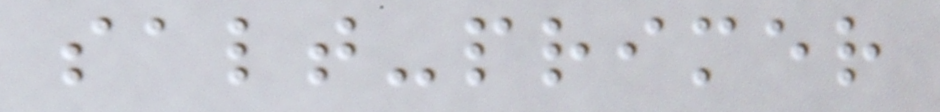salt-primer
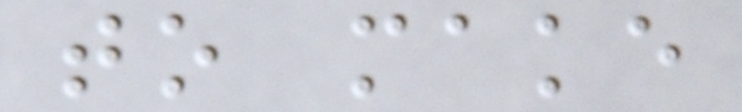to make
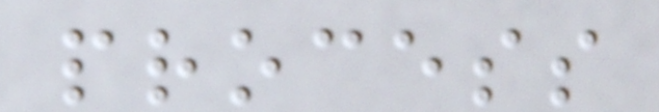process
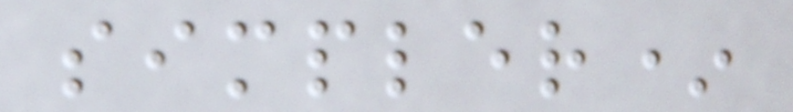simpler*
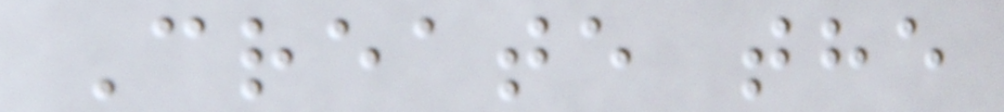Create the
